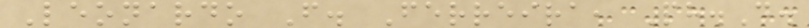Leonardo F. Ferreira, Ph.D.
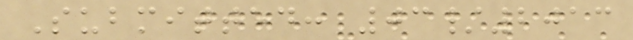Submitted: 03/2013
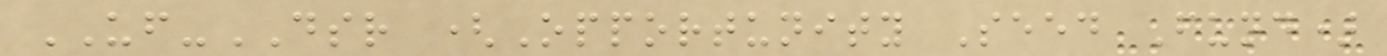UF-DSR (Opportunity Seed Fund)
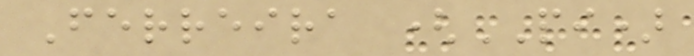Ferreira (PI)
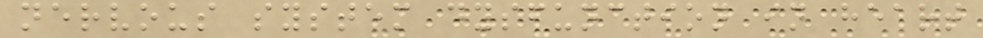nervous system dysfunction in heart
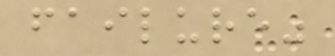failure"
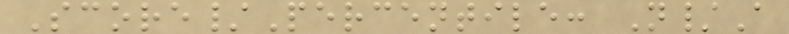Score/Percentile: N/A
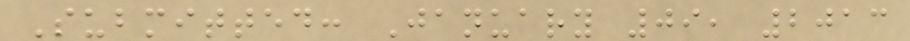Submitted: January 09, 2013
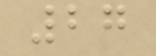27
